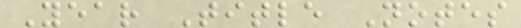Year Title Notes
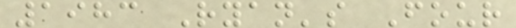1983 Ryan's Four
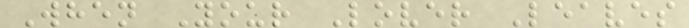When Your Lover Leaves
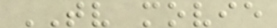TV movie
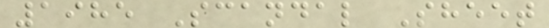1985 Scandal Sheet
